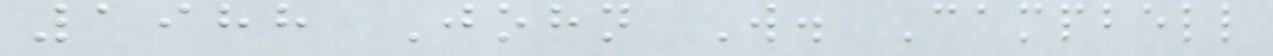1988 John W. Campbell
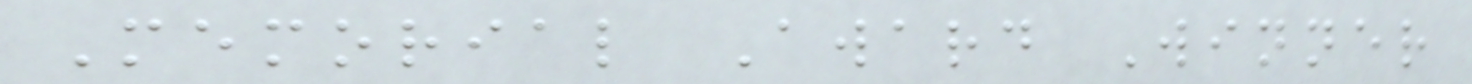Memorial Award Winner
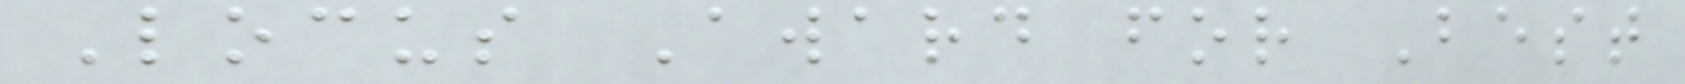Locus Award for Best
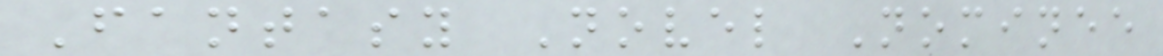Fantasy Novel Nominee
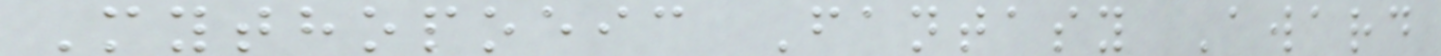Mythopoeic Fantasy Award
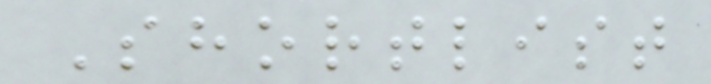Shortlist
